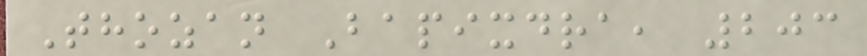Thozan Bapixdra, 203
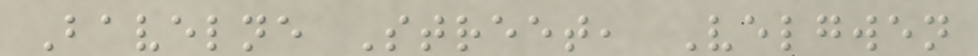Bavelne Street, Velgwen
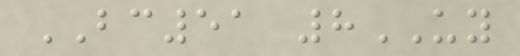BC51 8UY
